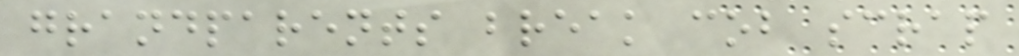grandparents break cob scrap
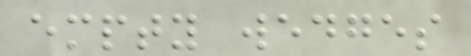empty wedges
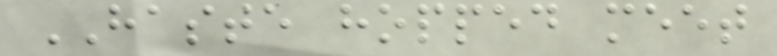HASTE hopped meet
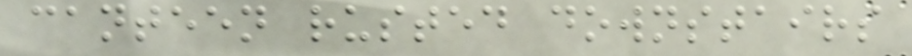canteen rusted downstairs
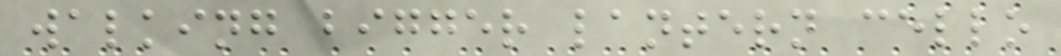walking bigger lantern cello
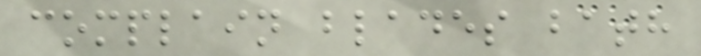complain blades bath
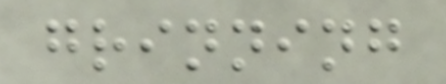grinning
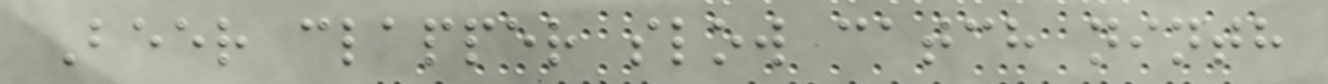Beer clapper slow catch ninth
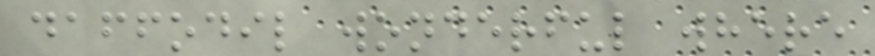daffodil wonderful where
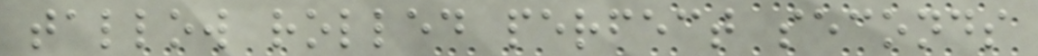tallow rolled perfect seconds
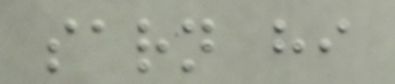sarn hi
